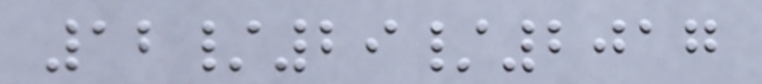12/29/2017
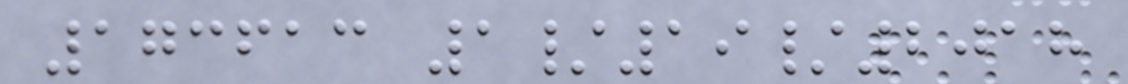173613 1/19/2018
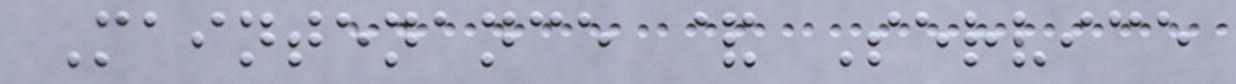Maintenance & Service
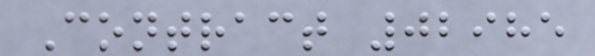Contract 02985
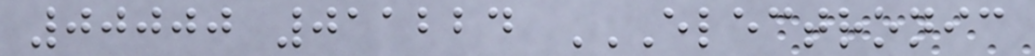00000 011224 ELECTRONIC
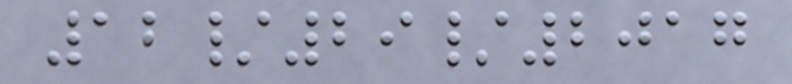12/29/2017
